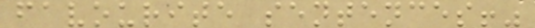favourite sentences!"
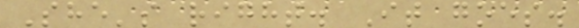She's right. It goes.
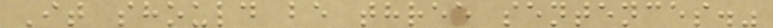It should be three sentences."
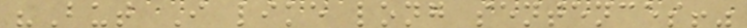"But I like long sentences!"
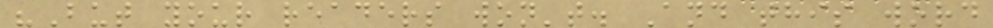"But your readers won't. And this word
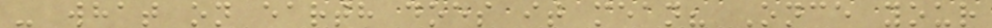- what on earth does it mean? Once your
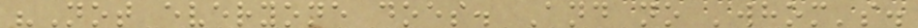"Not everyone does. And no 'whom's.
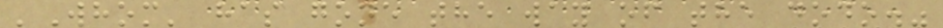'Whom' has gone the way of the dodo."
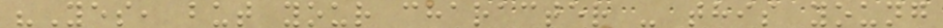"Yes, but your character - this young
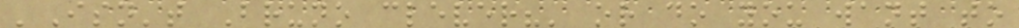'Isn't Bruno clever?' or do you want to
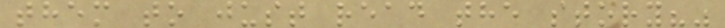them to just read the story?"
